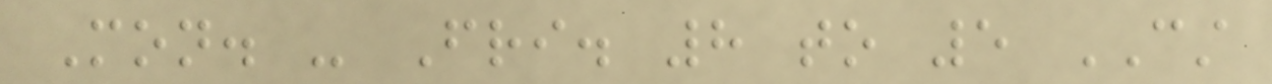Mon. - Fri. 8 to 5 CST
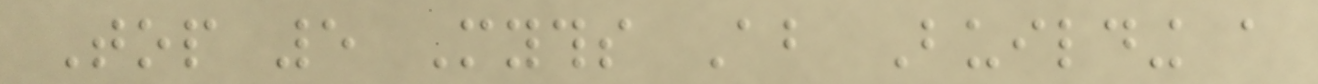Top 5 Myths About Building a
